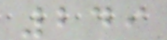249
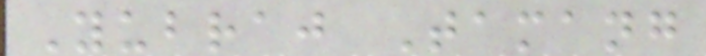Yubraj Tamang
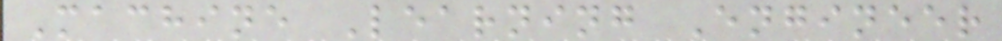Machine Learning Engineer
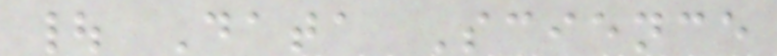| Data Science
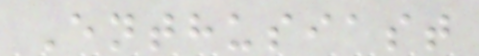Enthusiast
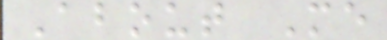About Me
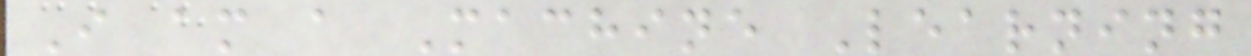I am a Machine Learning
